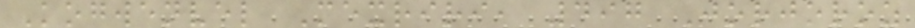Kogwenvel Mexriri, 497 Jorjoroz
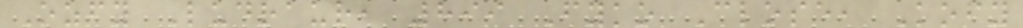Ozfy Ludraur, 899 Fyko Close, Kofy
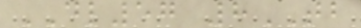DL57 8TB
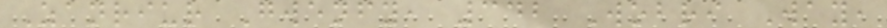Zanriur Gwenfy, 342 Wobri Way,
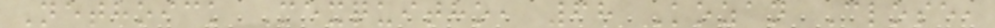Nethoick Mexquitho, 68 Kozan Close,
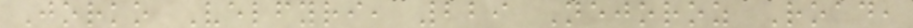Jorko Velfyri, 229 Nejoroz Road,
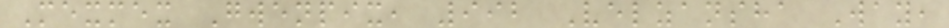Mexmex Gwenpix, 992 Velzansha Way,
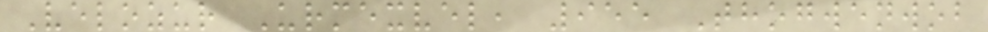Velozur Urmexvel, 955 Thogwenwob
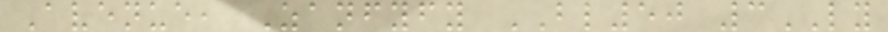Avenue, Zanfyfy BL50 3LY
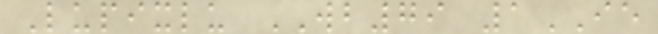Lupixlu WB79 1IE
